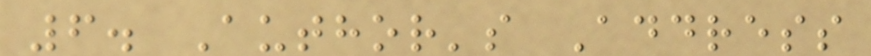6. Author's Address
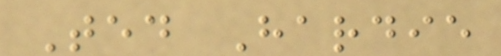Ted Hardie
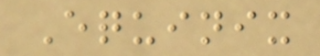Equinix
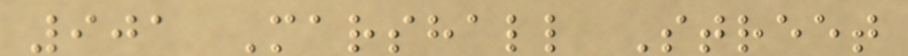901 Marshall Street
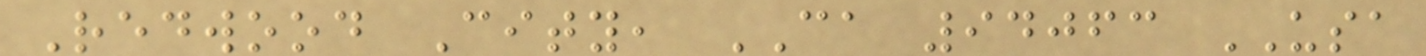Redwood City, CA 94063 USA
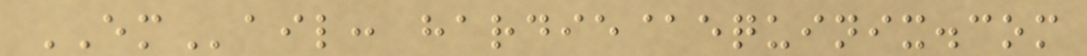EMail: hardie@equinix.com
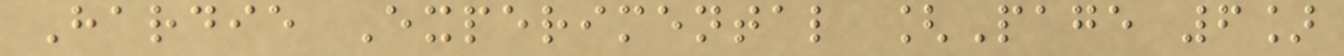Hardie Experimental [Page 6]
